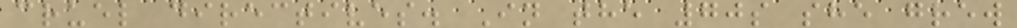cruel directives. In the 70s she grew
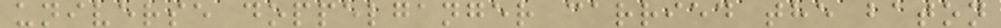universe doppelganger carried the baton
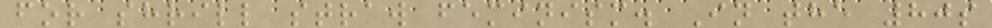for shrill straw feminism. In the 80s
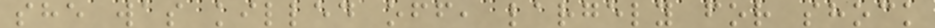she was killed off, largely for shock
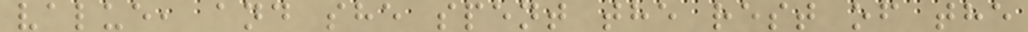value, and she spent the rest of the
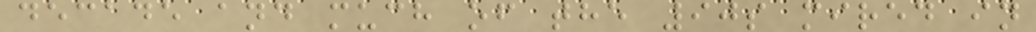decade and much of the 90s mired in
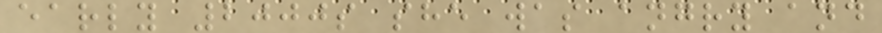early 2000s she was angry and
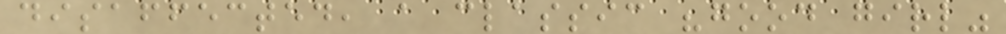disaffected, a classic "good girl"
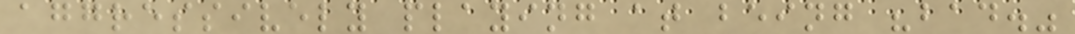aggressively playing at being "bad."
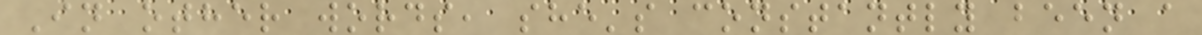In other words, she's constantly been a
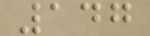147
